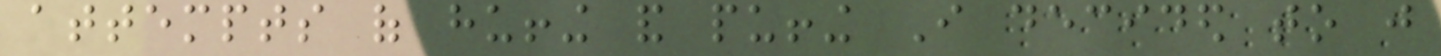attempts of huffing and puffing I decided to just
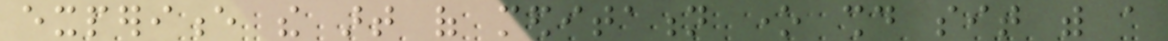experience the art of meditation one should sit with a
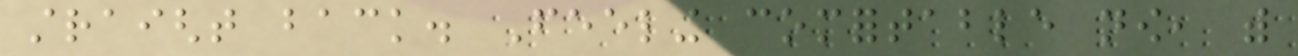straight back. Feeling comfortable now, with
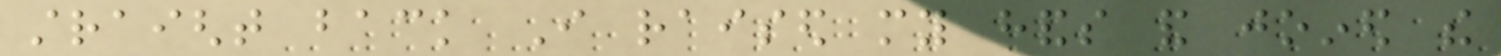straight back I raised my hands and joined the
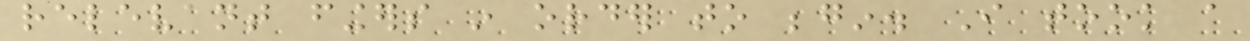relevant fingers in order to begin. I took a
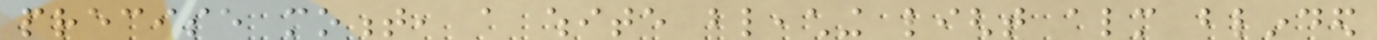precise moment, a white bleaching light almost blinded
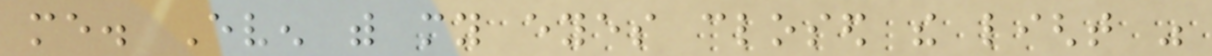me. Even with my eyes closed the light was
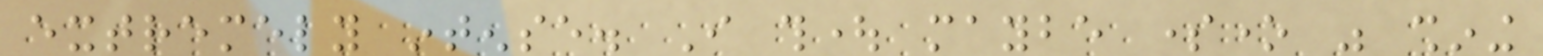extremely intense. I thought maybe someone was shining
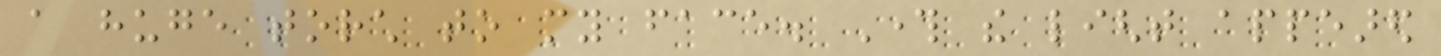a huge torch to my face. Through the light appeared
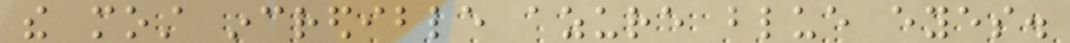the most incredible azure blue eyes.
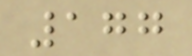177
